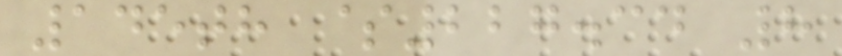145th $227.34 8
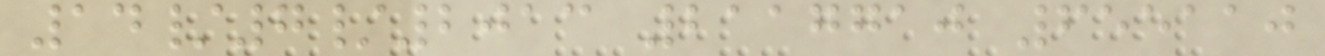14/7/2013 2117710 655110
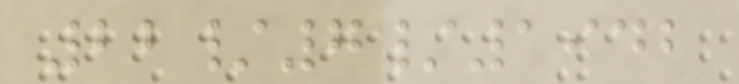22/7/1942
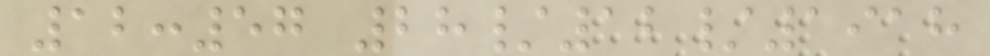12:57 28/12/1918
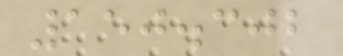150.302
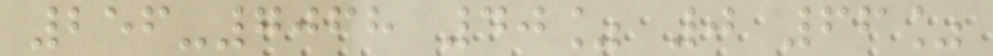256-7068 40% 0 66%
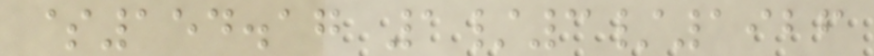$154.17 1/3/1926
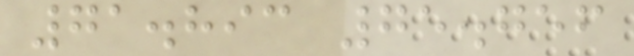71.893 75.756
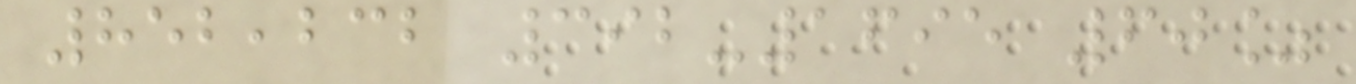852,232 392-1695 60%
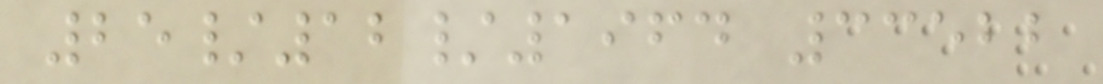25/12/1964 33522
